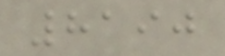8190
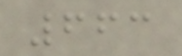663
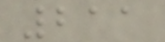211
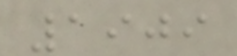1909
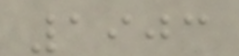1903
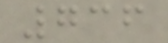736
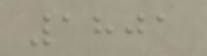1801
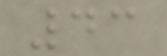43
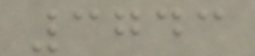3743
